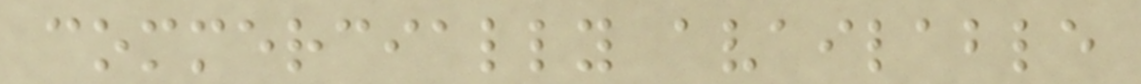commercially available
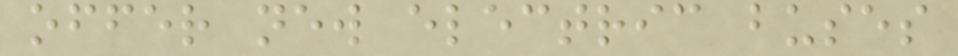offer new electric buses
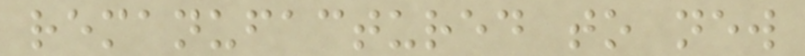remanufactured to new
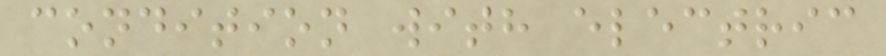condition with electric
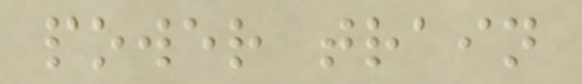power train
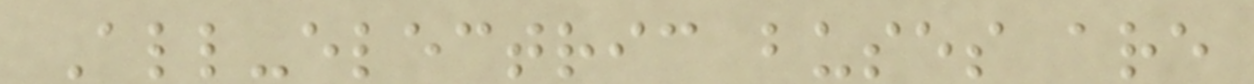All-electric buses are
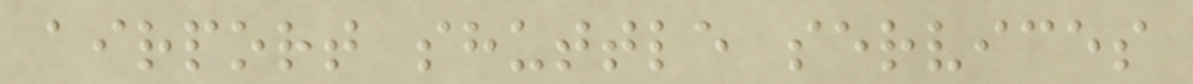airport shuttle services
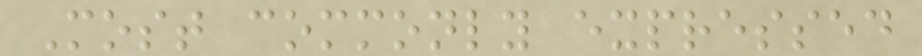Most commonly expressed
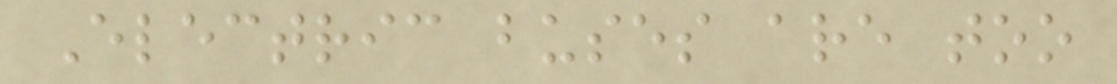Electric buses are too
